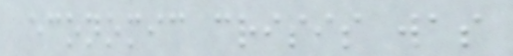economic crisis was
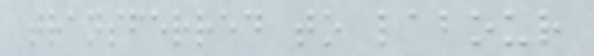transferred to labour
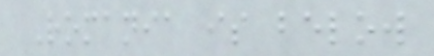Romania is below
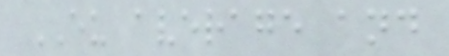EU average and
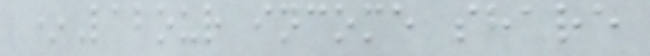*Labour income share
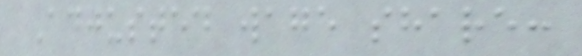Adjusted wage share:
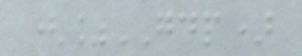(%GDP)
